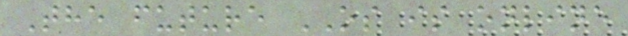The future OS is online
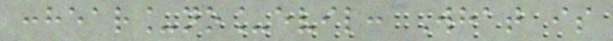:hear_no_evil: What is
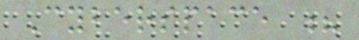Cyberspace ?
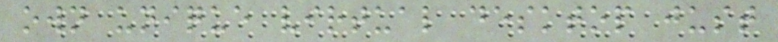own unique virtual desktop just
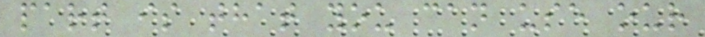part is that you can use our
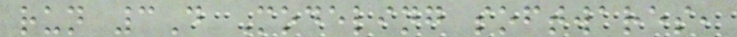run 3D Modeling softwares,
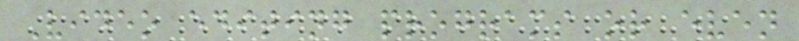Video editing programs or even
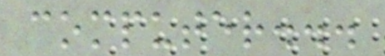computer...
